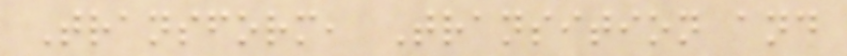Transform, Transition and
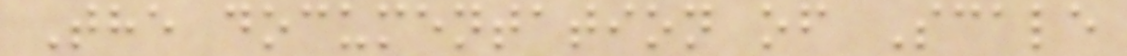The documentation of Scale
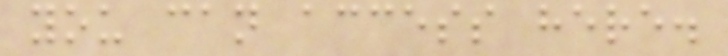you can access here.
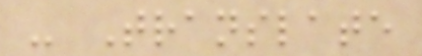- Translate
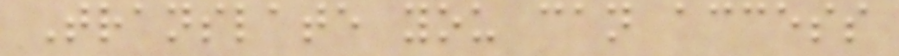Translate you can access
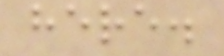here.
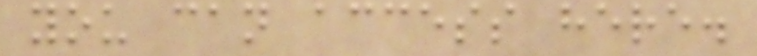you can access here.
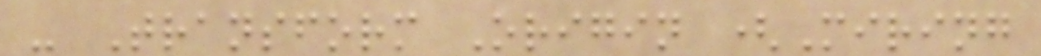- Transform Origin (Miring
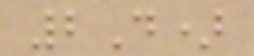2D)
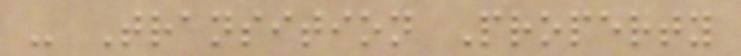- Transition Property
